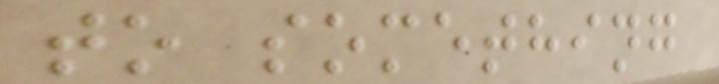to something
